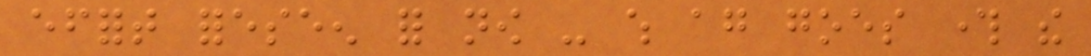effort foreseen for now - which again goes through the
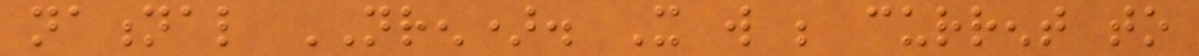national NREN). It will be current to
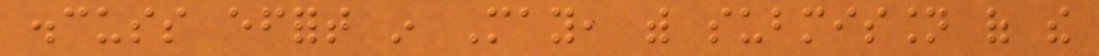discuss effort in May, with submission of the
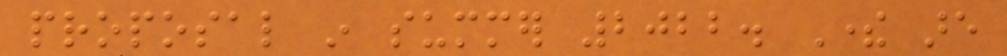proposal in summer 2022. There are
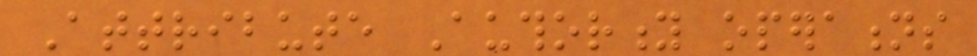Attribute Authority operations
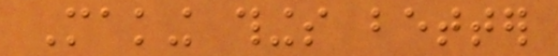Making things better
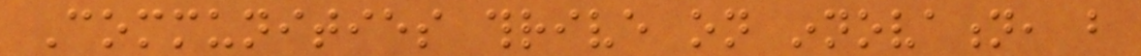Communities thrive on innovation, but
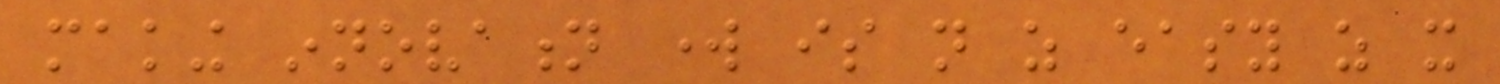making innovation work is not as easy as it
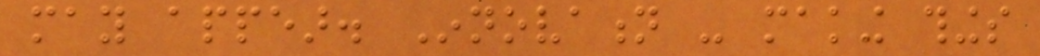may appear. Innovation - making things
